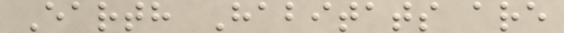Earth Habitats are
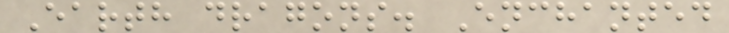Earth dragons. Enchanted
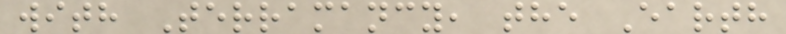with Terramancy, the Earth
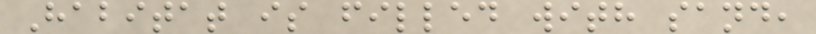Habitat is filled with sand,
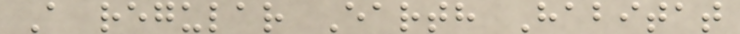A regular Earth Habitat
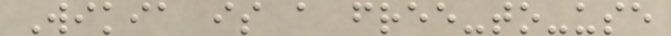Wikia is a free-to-use
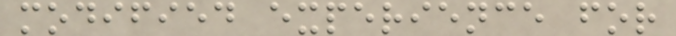modified experience for
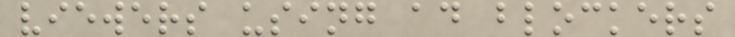viewers using ad blockers
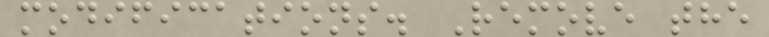modifications. Remove the
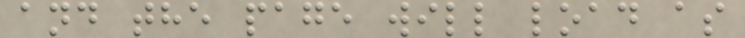and the page will load as
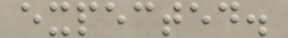expected.
